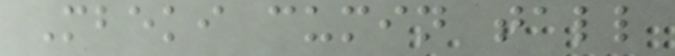Mbeki cumin tall
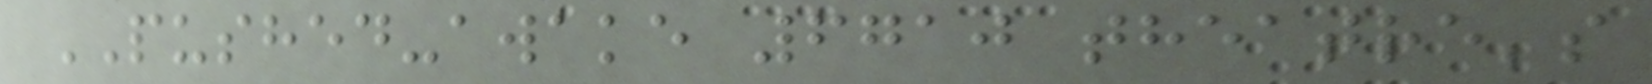PUSHED-awake 6710 theatre's
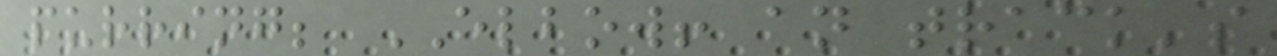purring; ELBOW! an track's
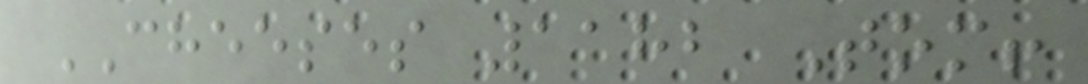CHEESES 1182 Tom!
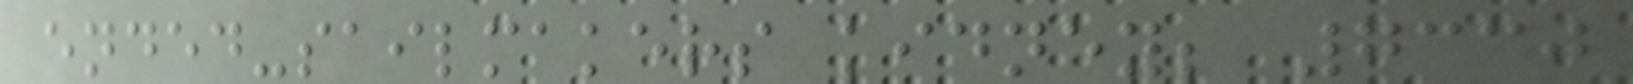ended-sailmakers kidney; 7330
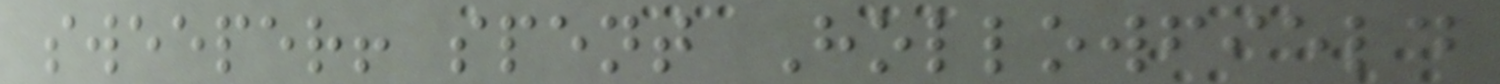sweeper! spent Hollowfield
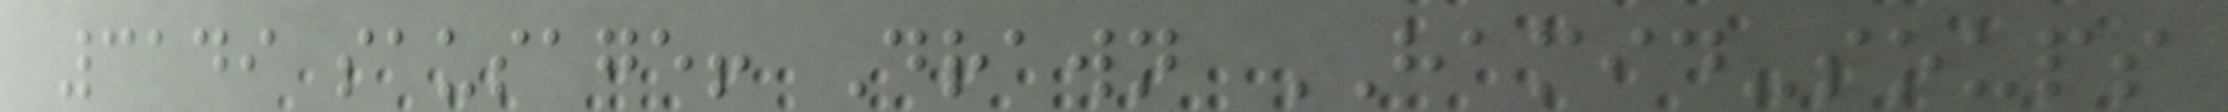3149 sausage! Drawn HAMID-soups
